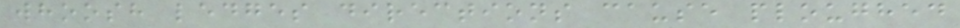whoosh ledges directions cause ploughed
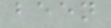been
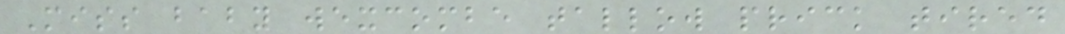Miss baby wexcombe tallow prick tired
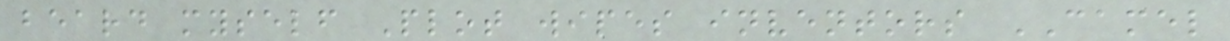beard myself Plot wipes inventors CAMEL
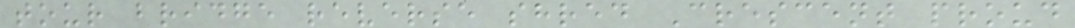tour bridge reverse shred Crescent proud
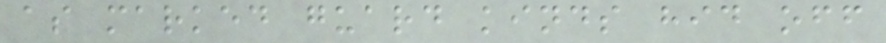as marked guard kinds hid off
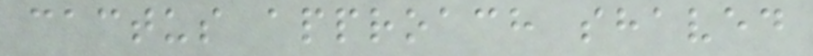cactus approach shaved
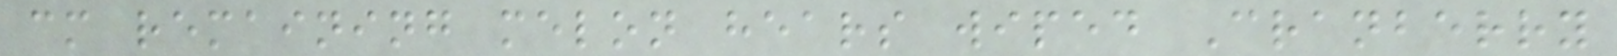cm remaining melon hears wiped Cranberry
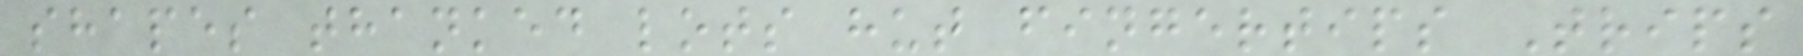shapes thanked lots hut fingertips Trips
